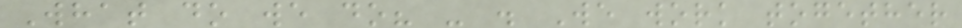What do we do? - . We work together
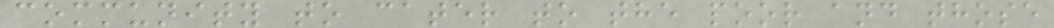community to cater to the poor and those
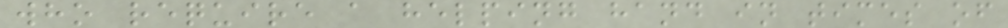who require a helping hand in times of
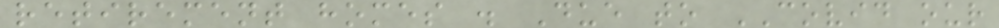retirement homes . Due to COVID our
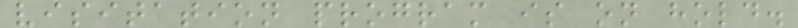visitation program is on hold.
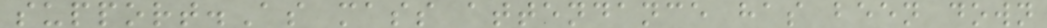support.As mass attendance has been down
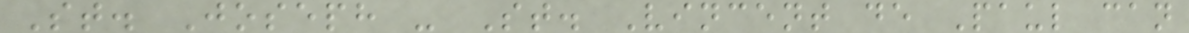St. Joseph - St. Vincent de Paul can
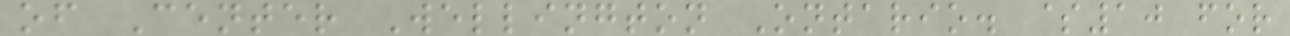of Center Wellington Ontario. $10 for
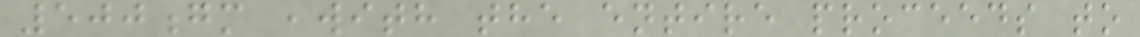500gm ,with the entire proceeds to
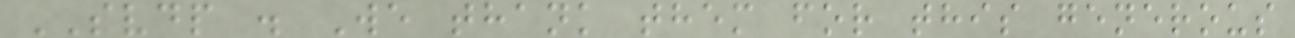SVDP . We thank them for this generous
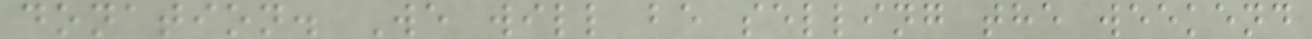donation. We will be selling the weekend
